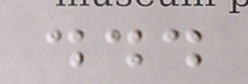...
